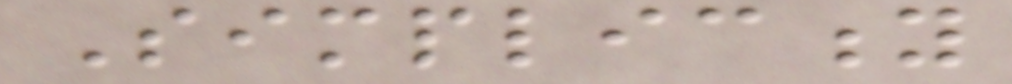Simplicity
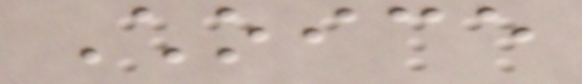Choice
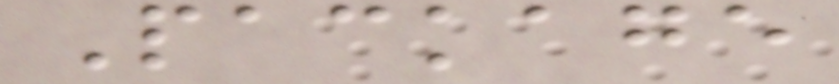Package
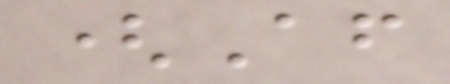(After
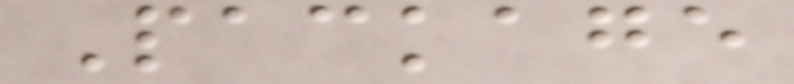Package
